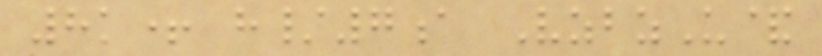8k+ h/7a VzbzU&
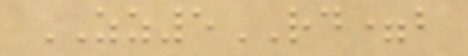ZZ5RD=b
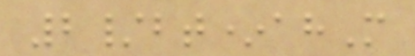2/bt*ahM
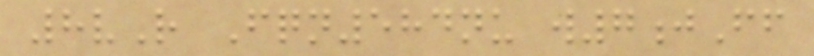8vR Fqn584nu w7jFf
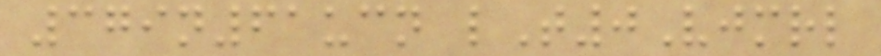379n61ucn lT0Vjmrl
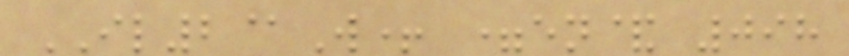IL2@W+ =en& 098
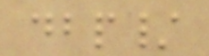dbp/
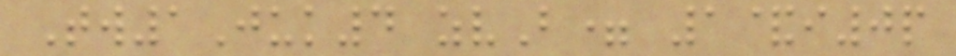Tw1Juk4 zvB= 1&i0p
